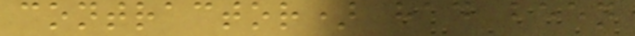contractor) had been
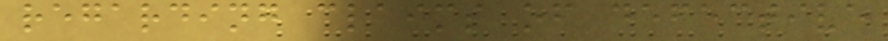regarding claims of defective
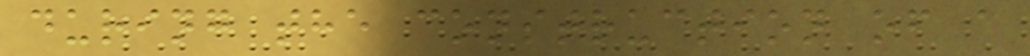during the construction of a
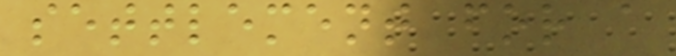settlement for a
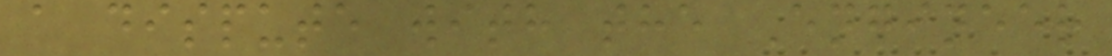a dispute with the Engineer
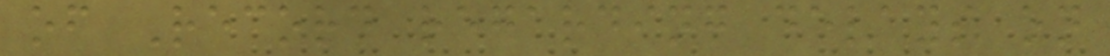of Record regarding delays on
